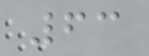63
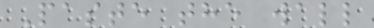Paste the wall
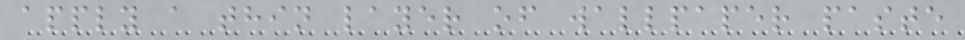apply a thin layer of wallpaper paste
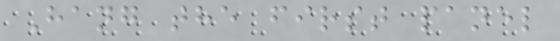Hang the first panel
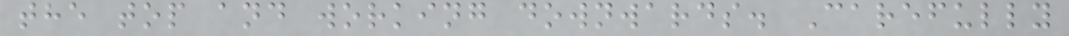the top and working downwards. Carefully
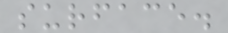surface.
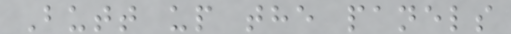Butt up the panels
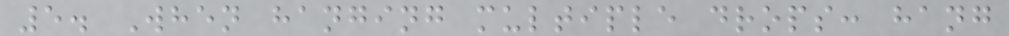5. When hanging multiple drops: hang
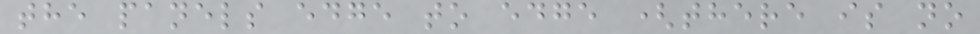the panels edge to edge (there is no
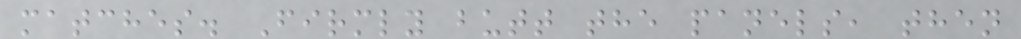matches. Firmly butt the panels, then
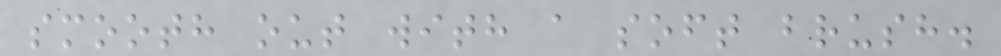smooth out with a soft brush.
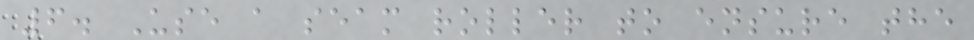6. Use a seam roller to ensure the
